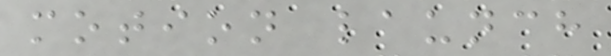motion launch
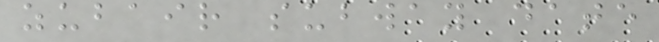zubair subway date
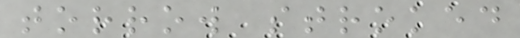torrow stroked
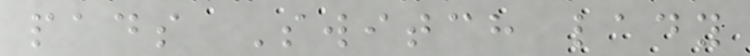pads Switch lady
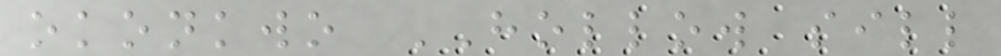okonkwo HOLLOW sill
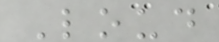Loud
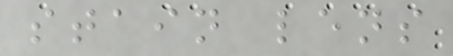stain lens
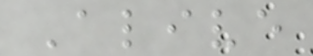Alive
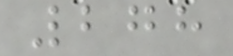278
